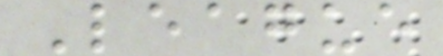League
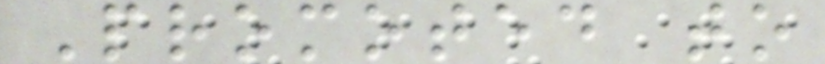Promoted to
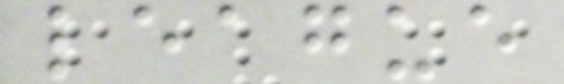league
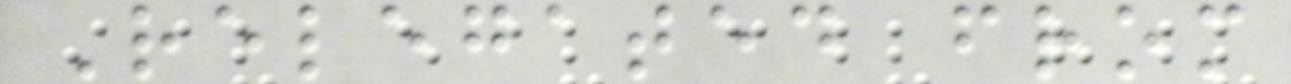Relegated from
